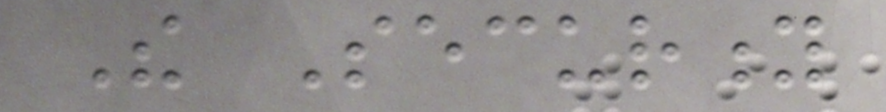The Security
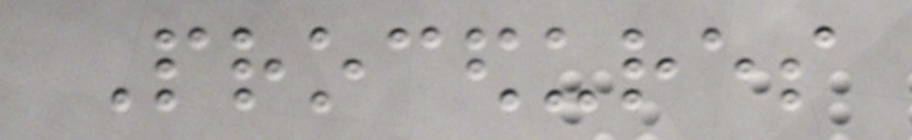Procedures
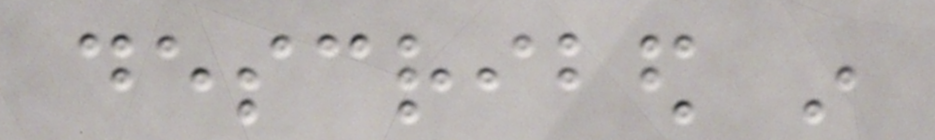described in
